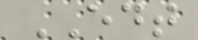EDT
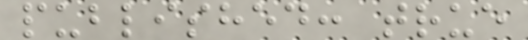published: true
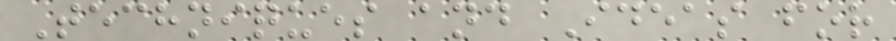Techniques and Ideas for
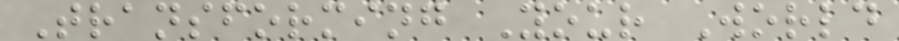Transforming Your World
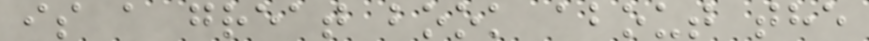is a great book about the
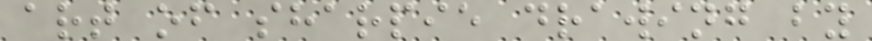art of sharpie drawing by
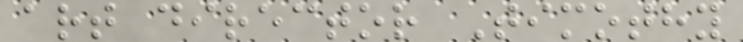art director Timothy
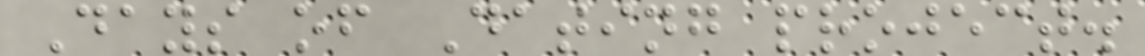Days of Dating project.
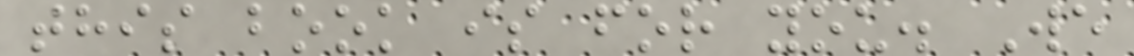this book is for you. We
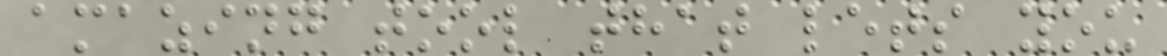amazing tool that lets you
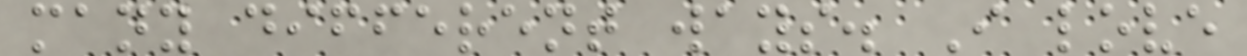many different ways. I love
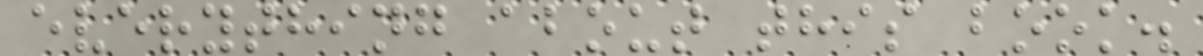everything about this book.
